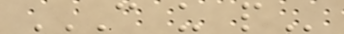C U P
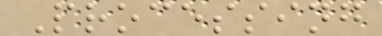Processing
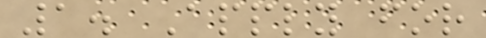1. Apply for
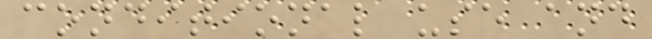conditional use and
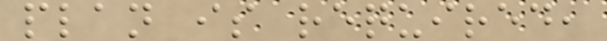plan is required,
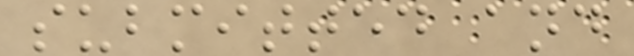submitted and
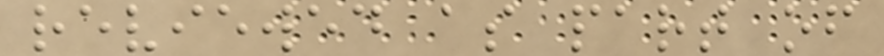reviewed as part of
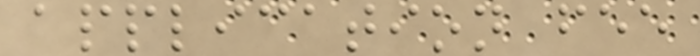application fee
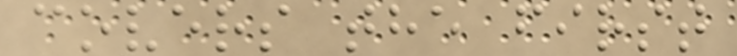covers the first
